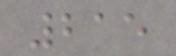215
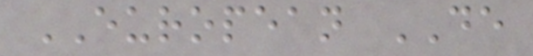EUROPEAN DE
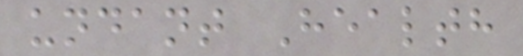undant Health
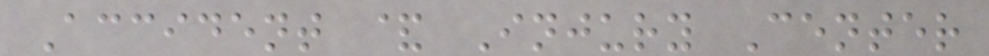Accident & Injury Center
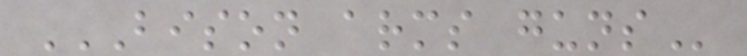BISON ARMS GUNS
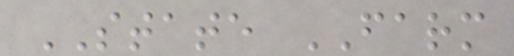STATE FARM
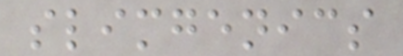slimgenics
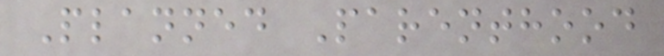Planned Parenthood
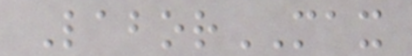LaborMAX
